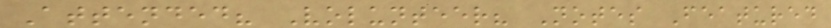Attended? Volunteer? Notes Featured
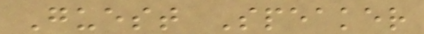Guest Speaker
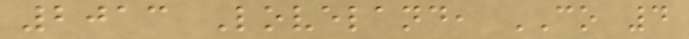2013 Loveland, CO 4
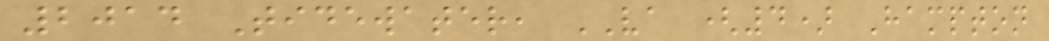2014 Tidewater, VA (4) Hampton
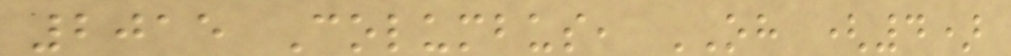2015 Columbus, OH (4)
